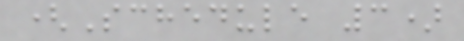(Schedule 3)
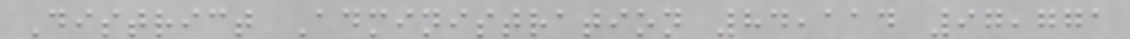District Administration 84,114 97,771
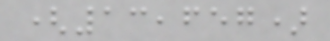(13,657)
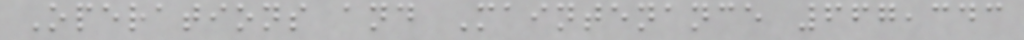Operations and Maintenance 667,343
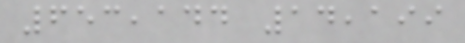653,144 14,199
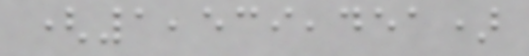(1,539,451)
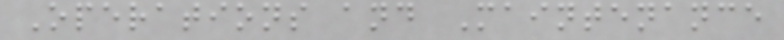Operations and Maintenance
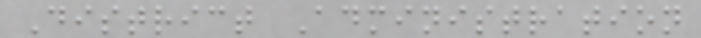District Administration
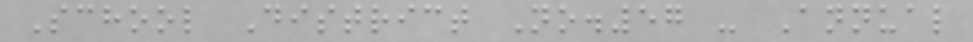School District No.57 - Annual
